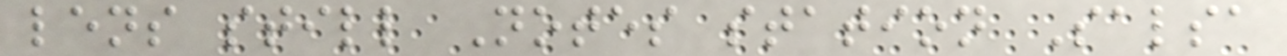lens still Notes station Salsa
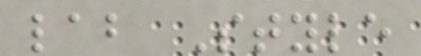lab Style
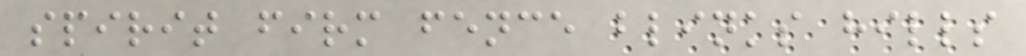spirit firm fence blinks hills
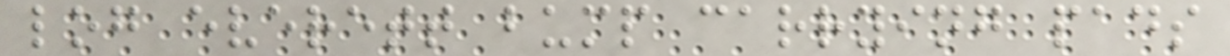log everett bump carrying pads
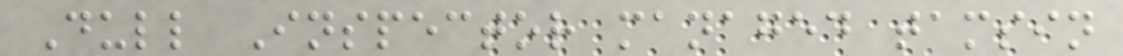Dull Inspector managed tamsin
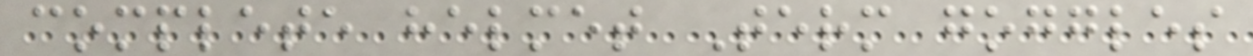complete helmet Term goggles
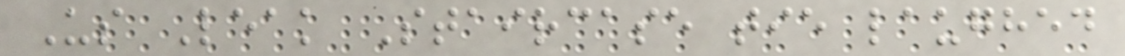Us Leak Staircase tie laughed
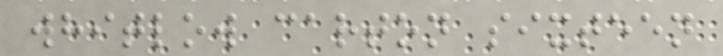whitlow carton sixteen
